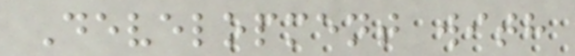Development with
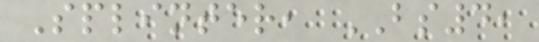Splinter, BS4,
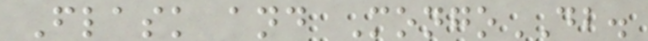Flask and MongoDB.
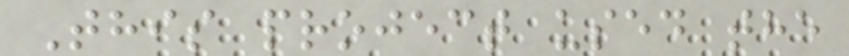This project used the
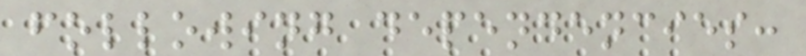following dependencies:
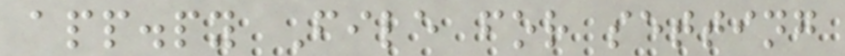app.py File for setting
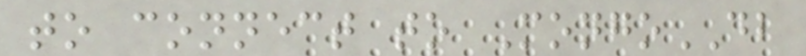to connect to MongoDB
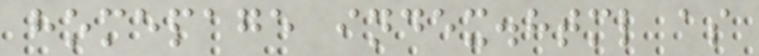homepage index.html as
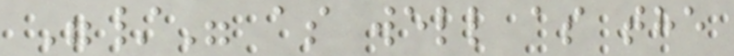"/" as well as the
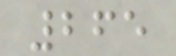265
